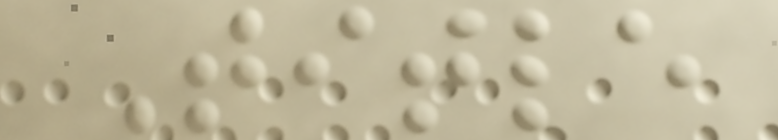Title
